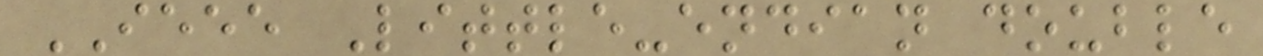IEEE Little-endian double
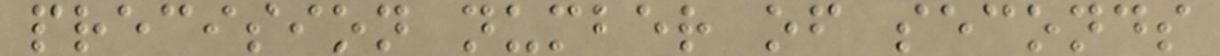precision number of seconds
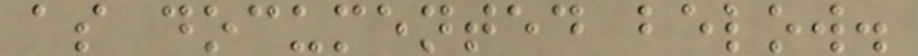as documented below.
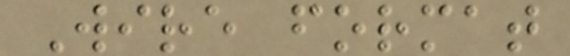Wire format
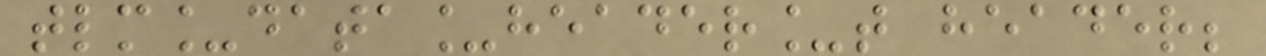tlm_data_header_t header;
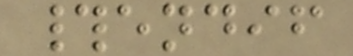#endif
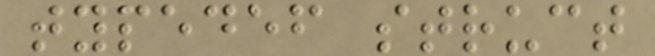typedef struct
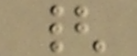{
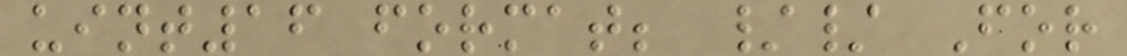uint16 format; // For
